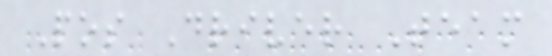Pos Driver Team
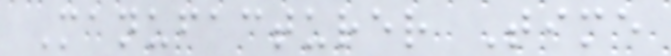Manufacturer Time
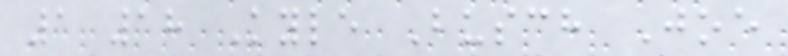1 18 Kyle Busch Joe
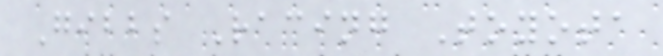Gibbs Racing Toyota
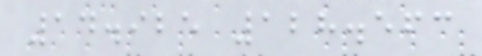14.925 128.563
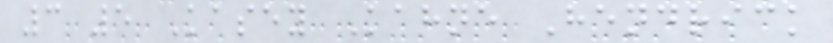3 5 Kasey Kahne Hendrick
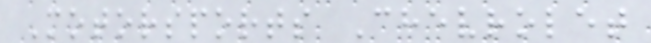Motorsports Chevrolet
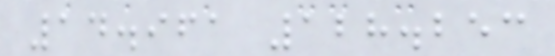14.961 128.253
